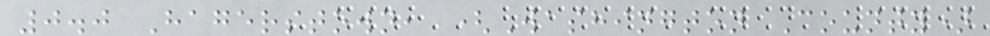0.0 Hagerstown, (Washington County)
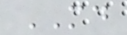MD
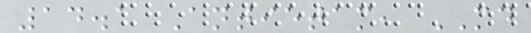14.1 Antietam, MD
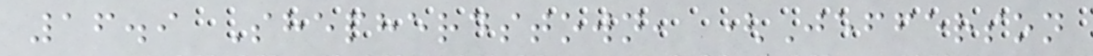16.9 Shepherdstown, (Jefferson
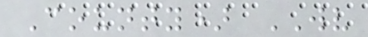County) WV
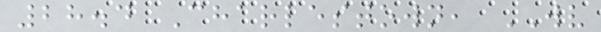28.4 Charlestown, WV
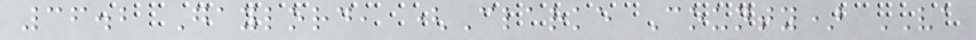36.2 Gaylord, (Clarke County) VA
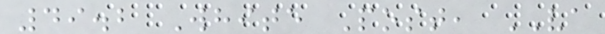49.2 White Post, VA
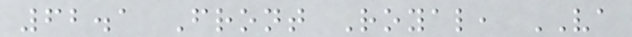62.1 Front Royal, VA
